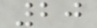20
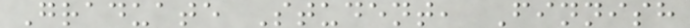Graduate Student, Finnish
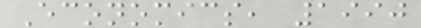Economics, 1990
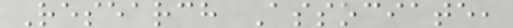Research Associate,
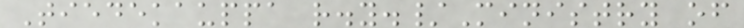Tiedekauppa r.y./Ministry of
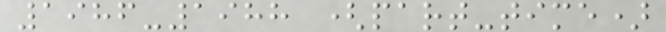1986-1988 (part-time)
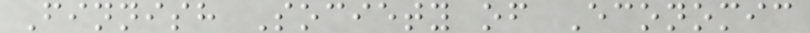Finnish Society of Economic
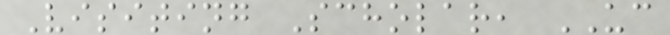Visiting Scholar, UC
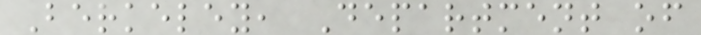Berkeley, Department of
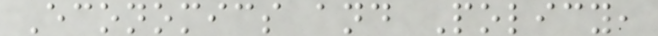Economics and Policy,
